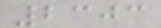2303
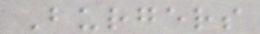Burgers
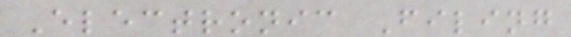Electronic Filing
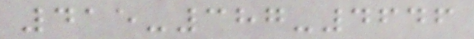415-387-4646
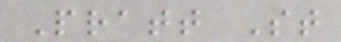Pratt St
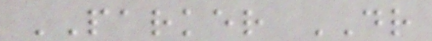PARKER DR
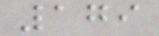179
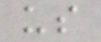us
